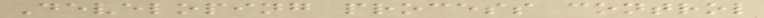Developing process control
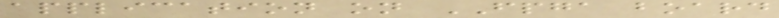application on FPGA board
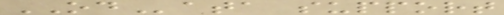OData support
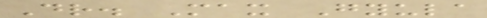Dr. Max Gyula
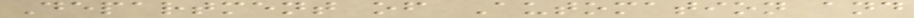Department of Automation and
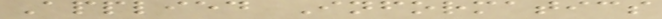Applied Informatics
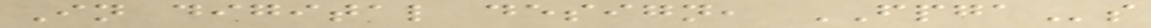In digital design, FPGAs
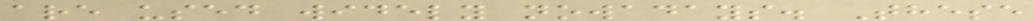are used widely nowadays. These
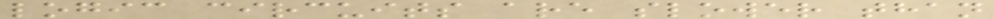logic circuits are slower than
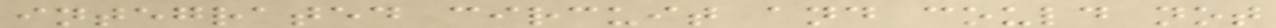integrated circuit and could not
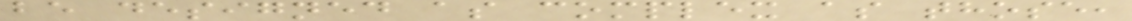be designed as complex as those,
